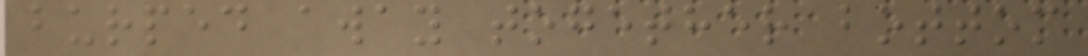burped away together bottom
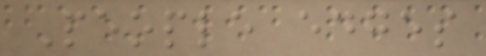People edges
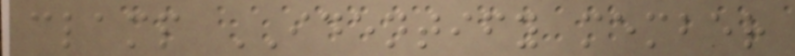clamp IDENTIFY member
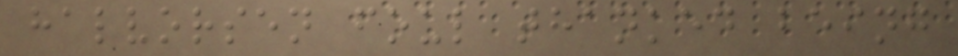halvorsen foul thanked being
